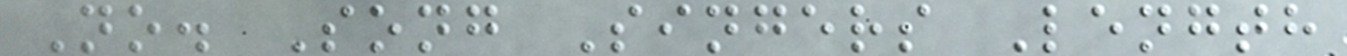No. Song Singers Length
